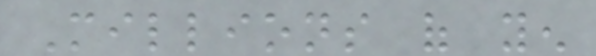Millions of yen
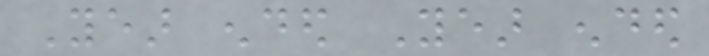Year ended Year ended
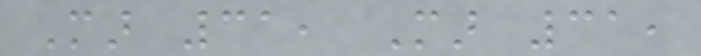Mar 31, Mar 31,
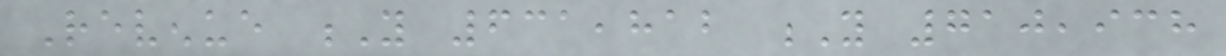Revenue Y 631,812 Y 710,938
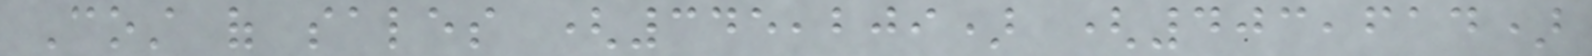Cost of sales (345,209) (403,614)
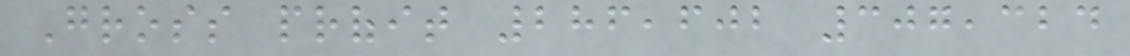Gross profit 286,602 307,324
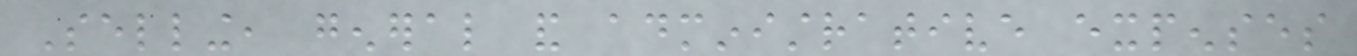Selling, general and administrative expenses
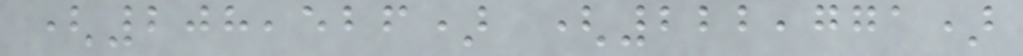(208,526) (222,771)
